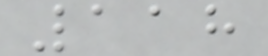118
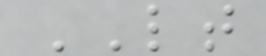LT
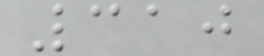310
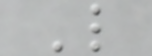L
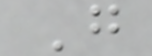G
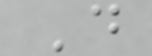D
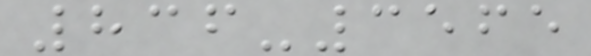836-3565
